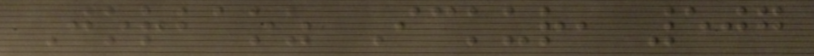Jorbaoz Ickur, 507
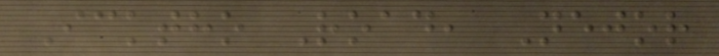Icktho Road, Nejor
